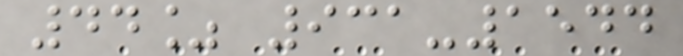44% 931-1544
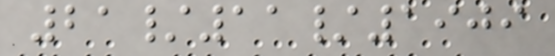21/11/1909
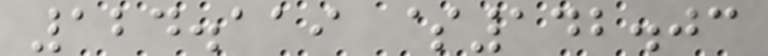124.119 $142.03
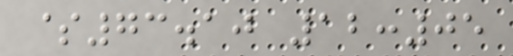$73.10 12:05
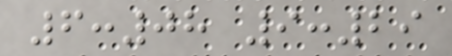6:08 9:29
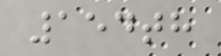154th
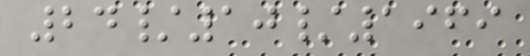24/10/1969
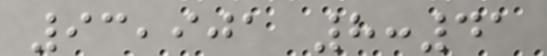93,901 8:41
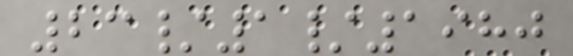23/1/1980
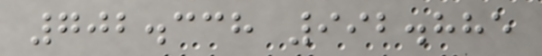702.338 992.885
